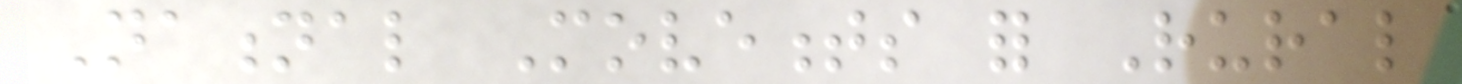National Movements for Rural
